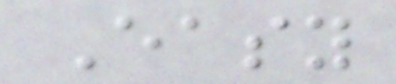Easy
